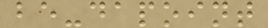be-dapoint
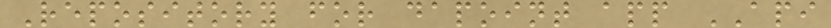Repository for dapoint app API
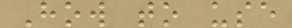How to use
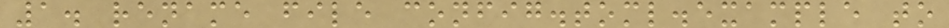1. rename file config.toml.example to
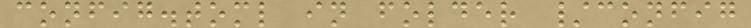config.toml in folder /config
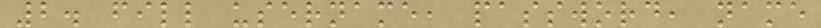2. fill username, password, name
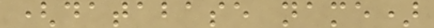(database name)
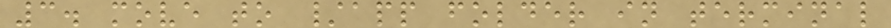3. move to /app folder in terminal
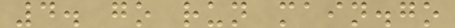4. go run main.go
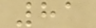81
